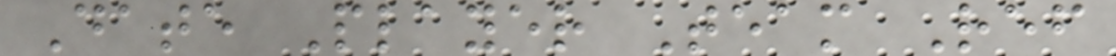Date Player Team Ref
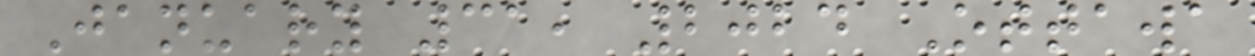January 31, 2024 Ottawa
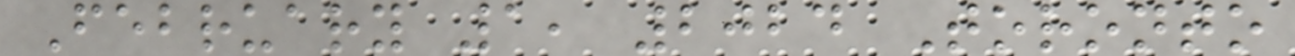February 1, 2024 Toronto
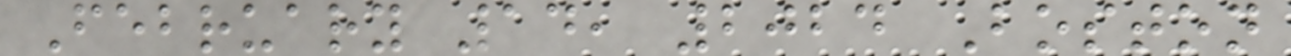February 14, 2024 Boston
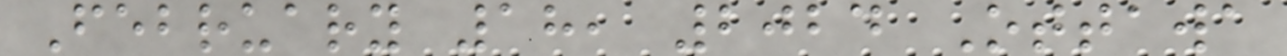February 18, 2024 Ottawa
